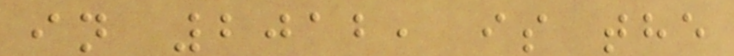in 2012, is the
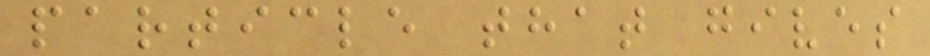particle that gives
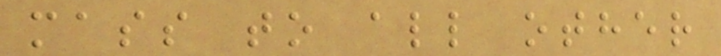mass to all other
